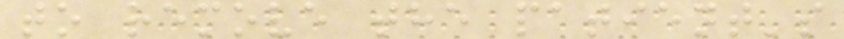to remove the patient's
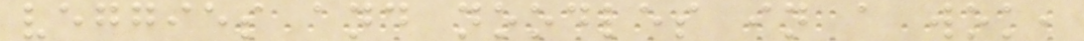veggies and noodles in a wok,
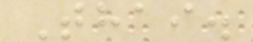Thai.
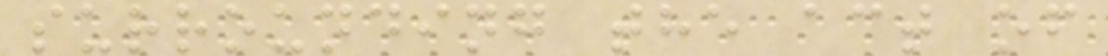surrounding the act of
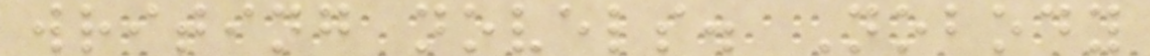writing novels. Nobody
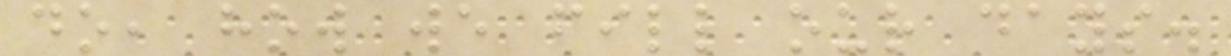do, how we fill our days.
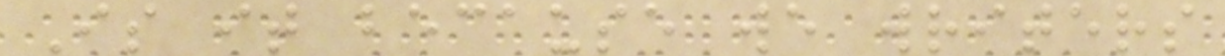Is it because we writers
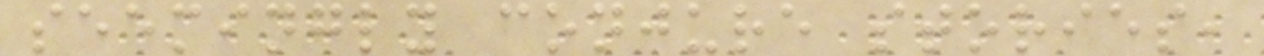seemingly conjure stories,
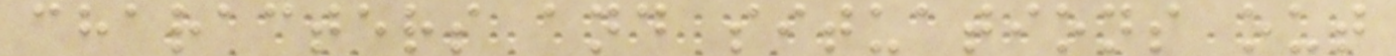characters and situations out
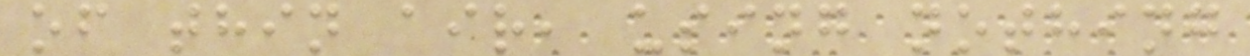of thin air, using nothing
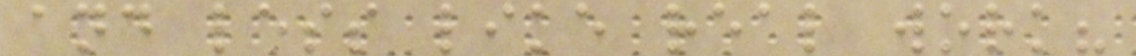and less like real work?
